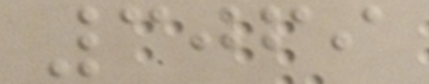3069
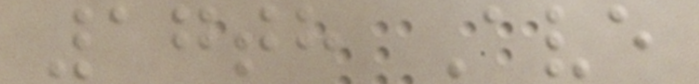17th Ave
